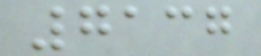7137
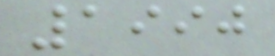1990
